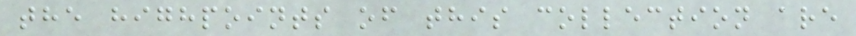the highpoints of this collection are
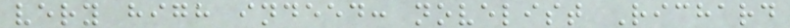very high indeed: novelist Richard
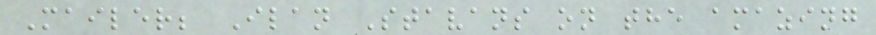Mailer; Ilan Stavans on the amazing
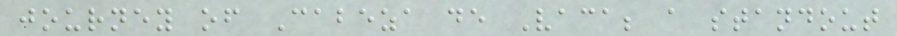journey of Cabeza de Vaca; a standout
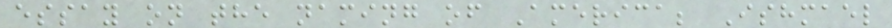essay on the naming of America; Ishmael
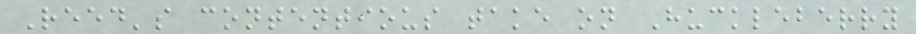Reed's contentious take on Huckleberry
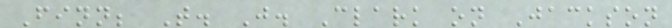Finn; T. J. Clark on Jackson
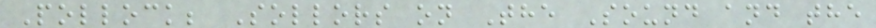Pollock; Sollors on The Sound and the
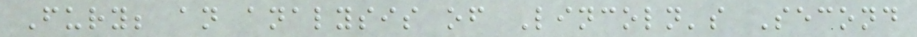Fury; an analysis of Lincoln's Second
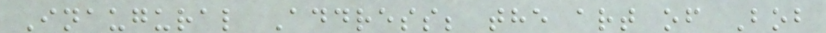Inaugural Address; the art of Bob
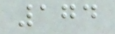174
